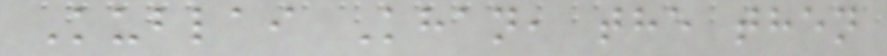Kublai Khan, the then
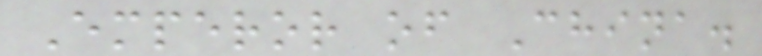Emperor of China.
